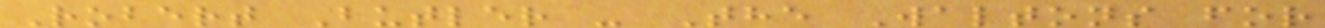Robert Butler - The Waltons for
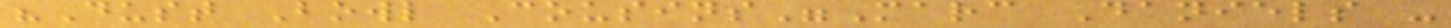"Dust Bowl Cousins"Marc Daniels -
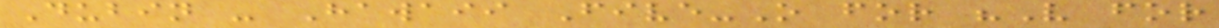Dubin - Hawaii Five-O for "V for
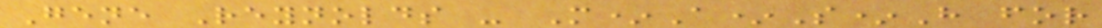Gene Reynolds - M*A*S*H for
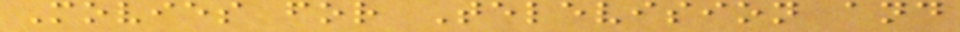Movies for Television and
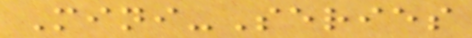Mini-Series
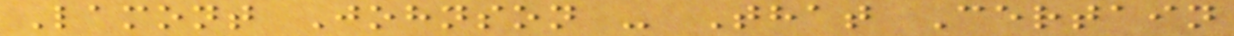Lamont Johnson - That Certain
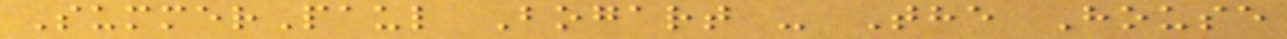SummerPaul Bogart - The House
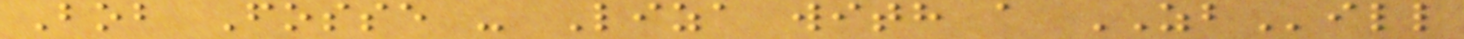Bob Fosse - Liza with a ZBill
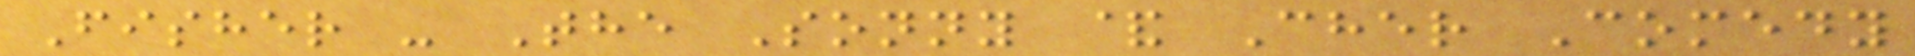Fisher - The Sonny & Cher Comedy
